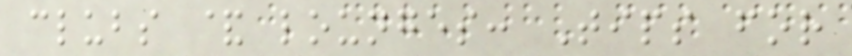clubs & lounges: Tips for
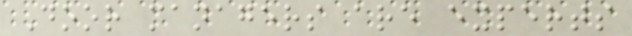Door managers are experts
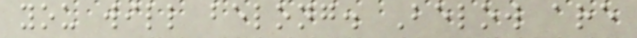you will belong. Below are
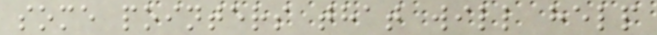some pointers that will help
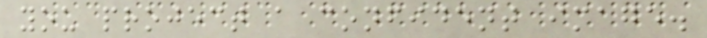you project a confident image.
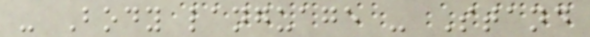- Body language - Stand
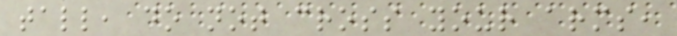tall, do not cross your arms,
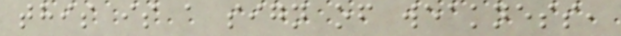this is a sign of weakness,
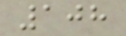108
